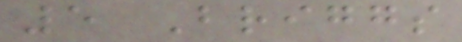5 Briggs
